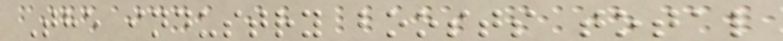The industry boosts total
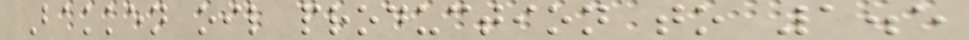Bakken oil production to 1.5
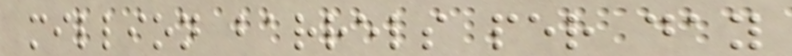million barrels per day
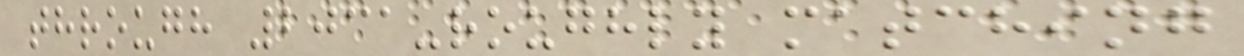through 2031-roughly matching
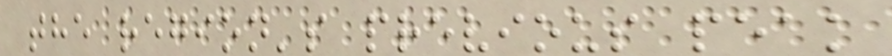the region's previous peak
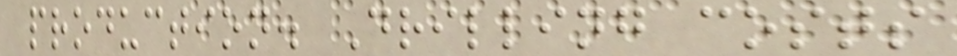production. Drilling costs
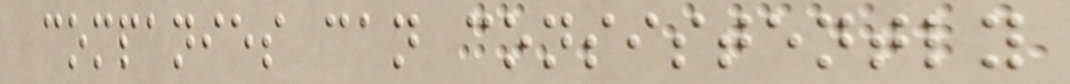companies can consistently
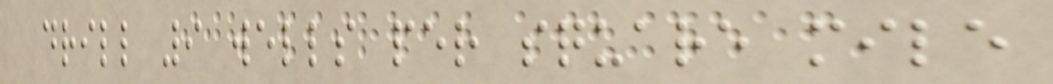drill 9 wells per square mile
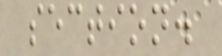section.
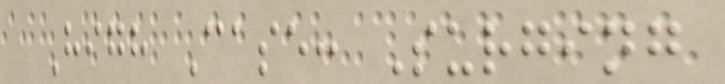High Case: Surging
